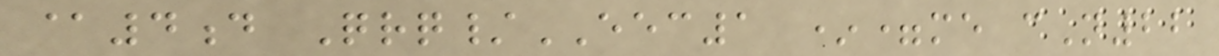@4d Qrq/EEC1 *=me cN22
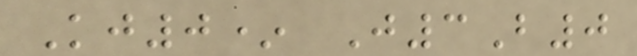Kj0* J3B0
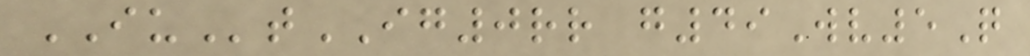IUtIG0rr g49Wv5Q
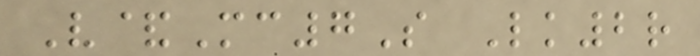V&Mc7S Lk2r
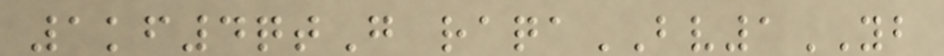1kf4qtG raqaBV1YB
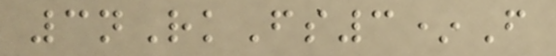3nRkFs3*F
